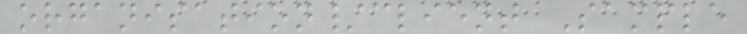organisation/client Sample
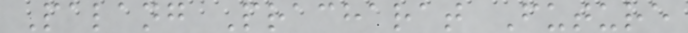Palang Pracharat Future
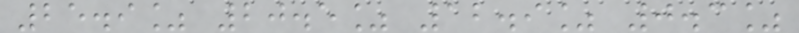25.9% 20.5% 12.9% 0.3%
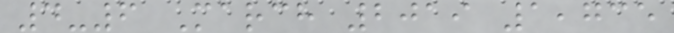4-6 March 2019 1,735
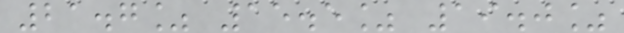21.7% 15.5% 19.0%
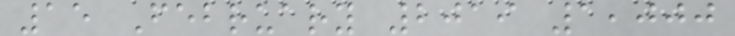15 February 2019 1,000
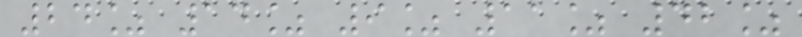24% 14% 9% 11% 42%
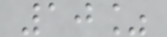10%
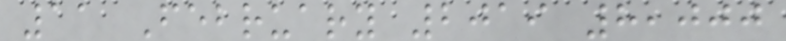11 February 2019 8,000
